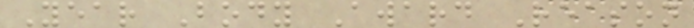Year Body Award Reason
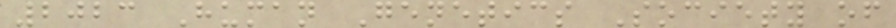2023 Human Genetics Society of
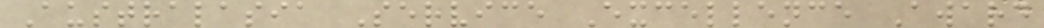Australasia Service Excellence Award
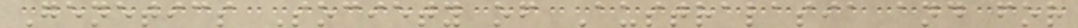Genetics Society of Australasia and for
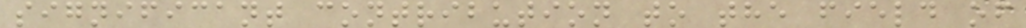significant contribution to the field of
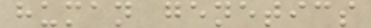human genetics
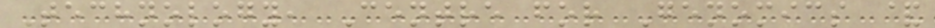Technology, Centre for Genomics &
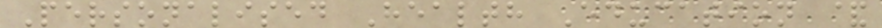Personalised Health Education &
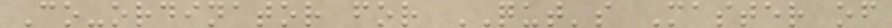Co-ordinator for QUT's Master of
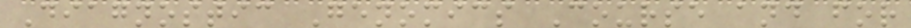Diagnostic Genomics Course and for
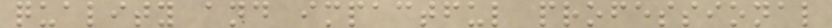quality and impactful professional
